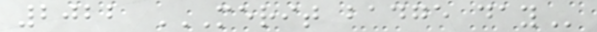2022 MERIT BADGE DAY
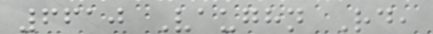6610 Vaughn Rd,
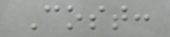Cost:
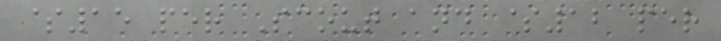$15 per Scout and $12 per
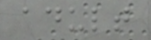adult
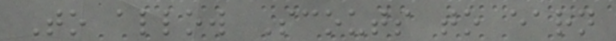To allow Scouts to earn
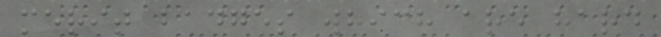merit badges which are hard
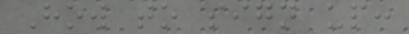How to sign up:
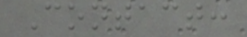Contact:
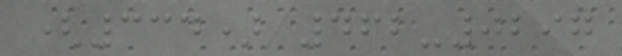(334) 462-0297
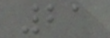21
